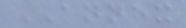ANNEX
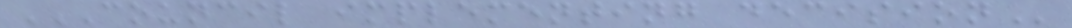COUNCIL IMPLEMENTING DECISION
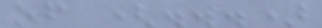of (...)
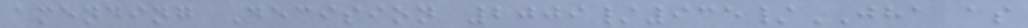amending Decision 2009/935/JHA as
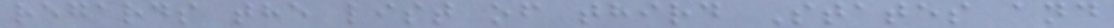regards the list of third States and
